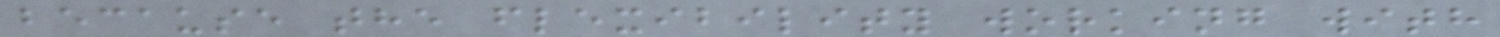because the flexibility working with
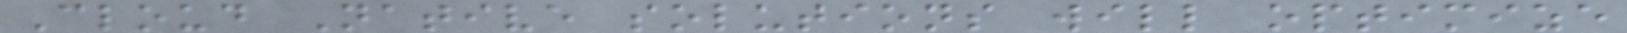Cloud Native solutions will optimize
